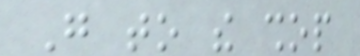Go to the shop
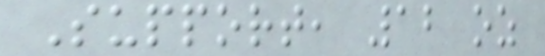Support, 12 oz
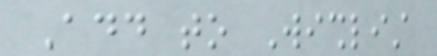Add to Wishlist
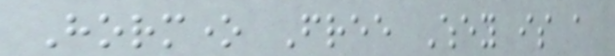Hormone Free Whey is a
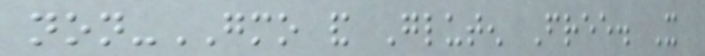non-GMO and Gluten Free. It
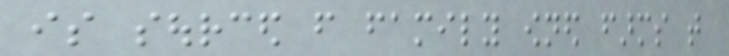is sourced from family owned farms that
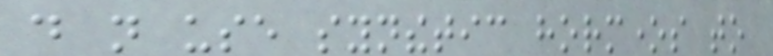do not use synthetic hormones to
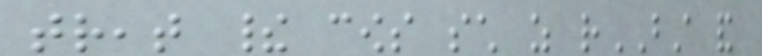treat their cows such as rBST and
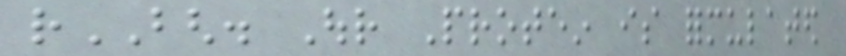rBGH. Our Protein is formulated
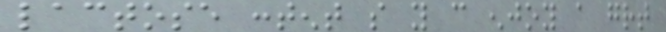lactose content so you can enjoy a great
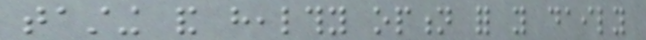tasting and healthy option for you daily
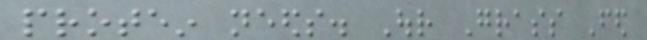protein needs. Our Grass Fed
